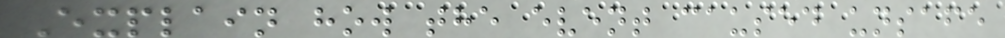Explain how the event caused unsafe
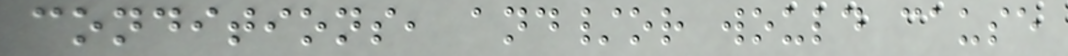conditions, and/or would cause
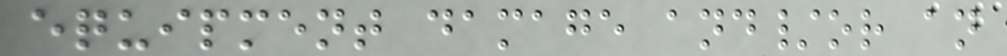equipment damage and/or an
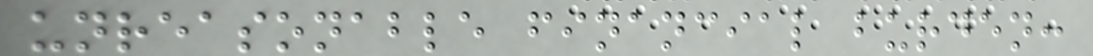unreasonable financial burden:
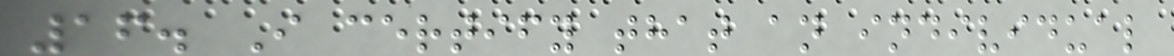16. I certify that an individual
